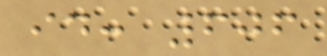id: 606
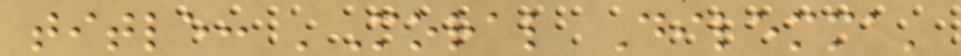title: 'Moral Dilemma'
